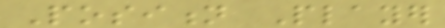Position Player
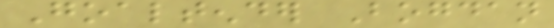Goaltender Bogdan
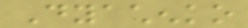Dyachenko
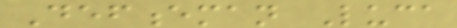Defenceman Luca
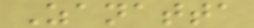Zanatta
